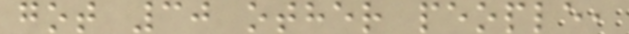got 30 other people,
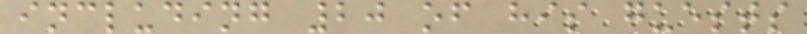including 20 of his guests
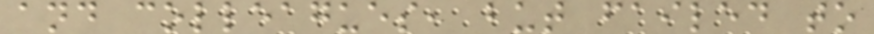and colleagues, but failed to
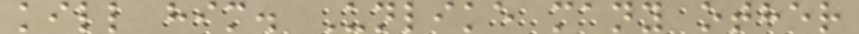kill him. Unlike many other
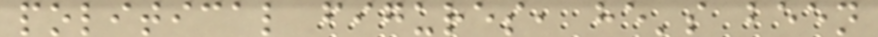political figures, he's been
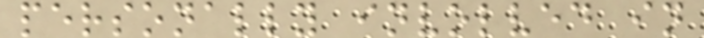personally involved in
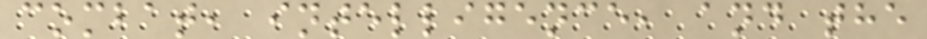combat, intelligence, and the
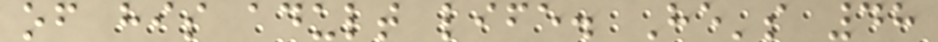of his adult life. He's 48
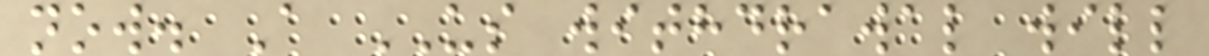now. A US withdrawal will
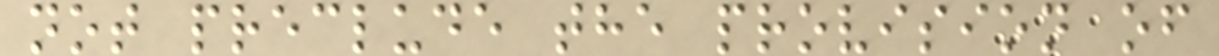not preclude the provision of
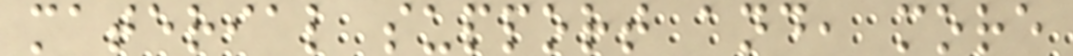material support and, more
